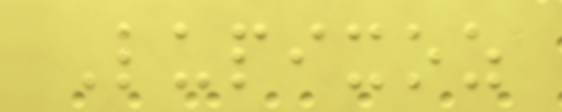Lupixoz
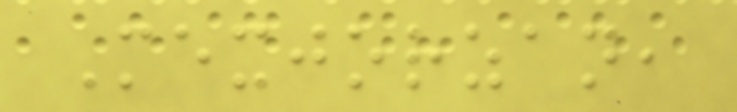Mexjorzan,
